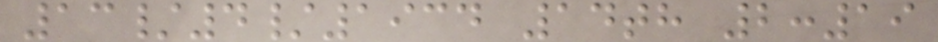13/4/1934 14th 2:19
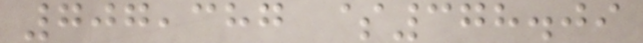707,387 $378.09
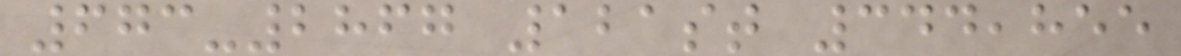673-2867 121st 344,855
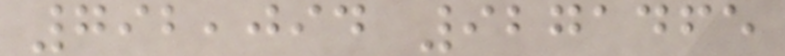792,094 9271465
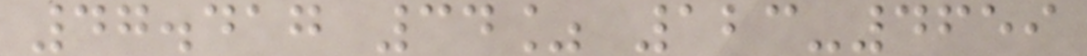47.417 34% 123-4659
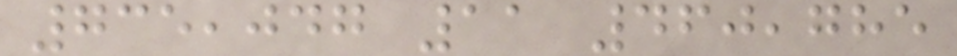735,047 11 460,785
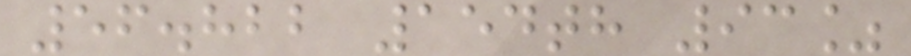56.822 154th 93%
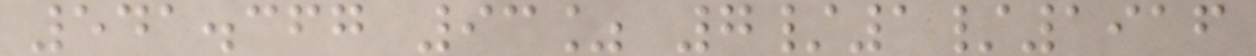541.367 93% 7/1/1916
